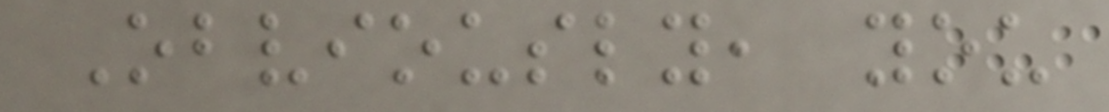Obviously, you
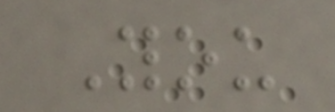You
